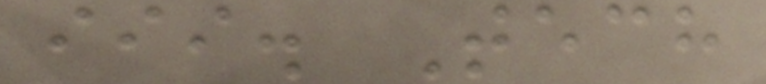iii. Tech
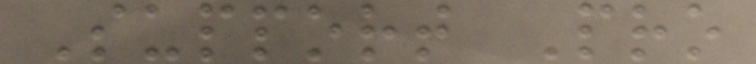Support Pro
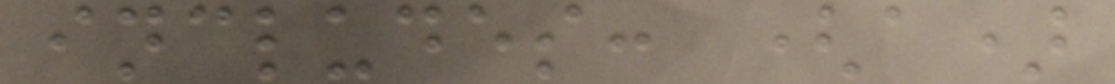includes: (a)
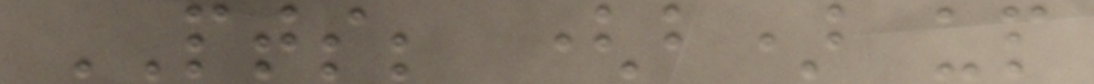PTS; (b) up
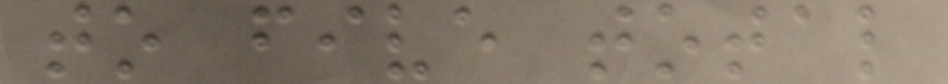to five total
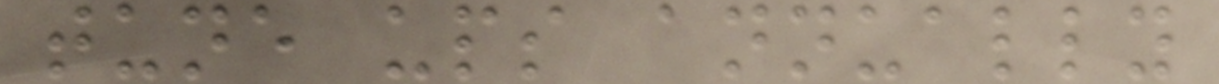tune ups annually
